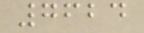7624
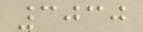3030
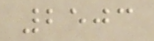2503
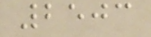2503
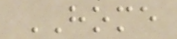HOME
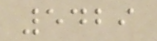5429
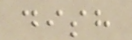dish
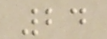24
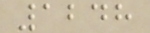1248
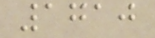1710
